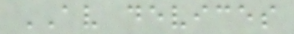AV devices
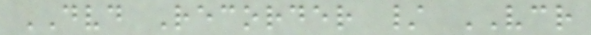DVD Recorder / VCR
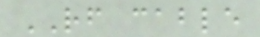RF cable
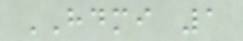HDMI 1
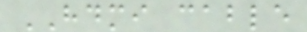HDMI cable
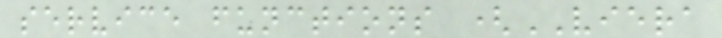service functions (VIERA
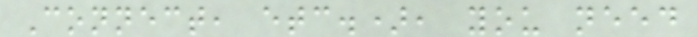Connect, etc.), you need
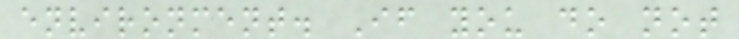environment. If you do not
